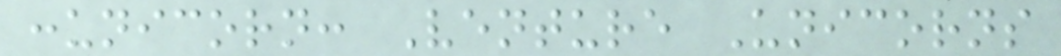:unicorn: Venture Unicorns
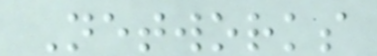Networks
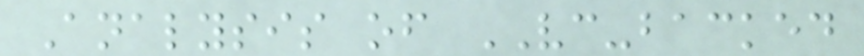Analysis of VC-backed
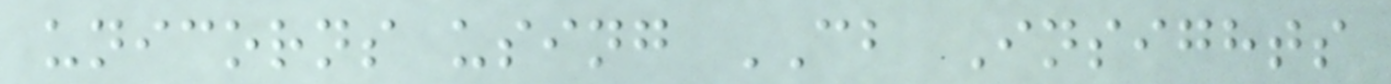unicorns using CB Insights
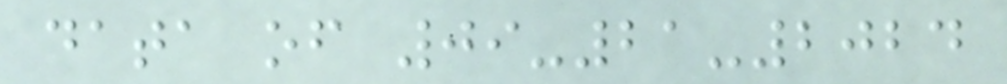data of 09-21-2024
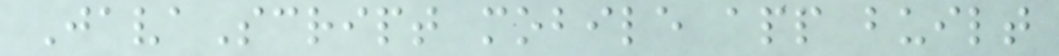JavaScript mobile app built
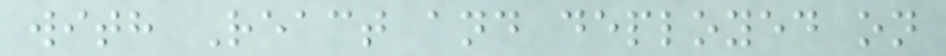with React and deployed on
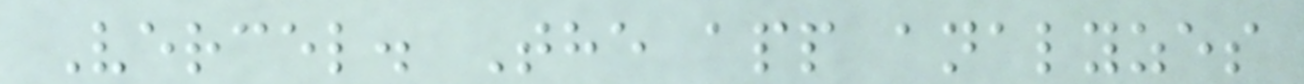Vercel. The app analyzes
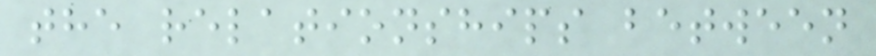the relationships between
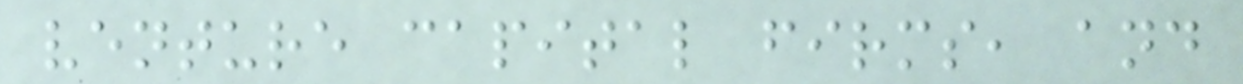venture capital firms, and
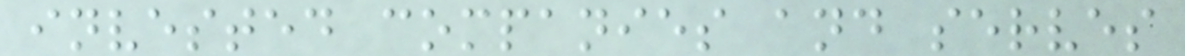invested companies and serves
